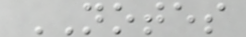NOTES
